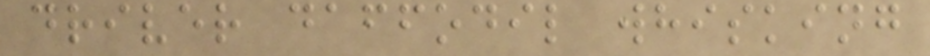driver daffodil whisking
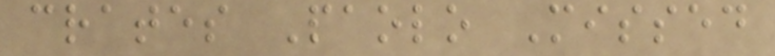crates Paolo Missed
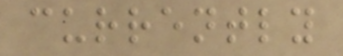currently
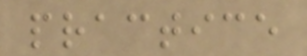practice
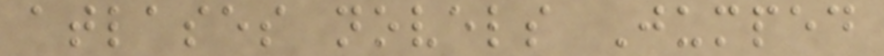atlases novels Jumped
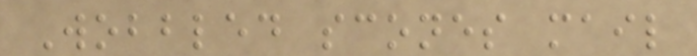Wobbled scones mail
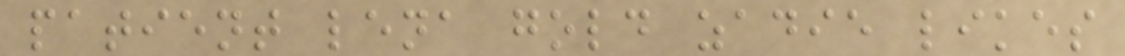patient lena gold zadie likes
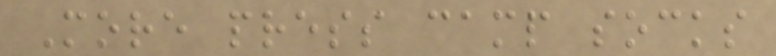More press camp socks
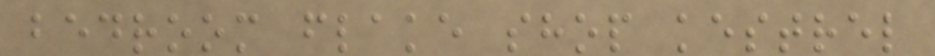bedroom flake shop kestrel
